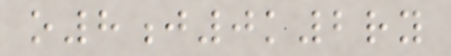o8j0k2ry
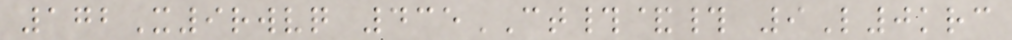172X9rwvq 435CT#&# 9L0krc
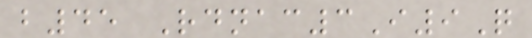b45 Rdnac3I9Q
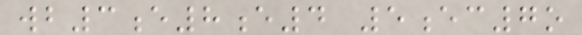wb3e8e4 5ec7o
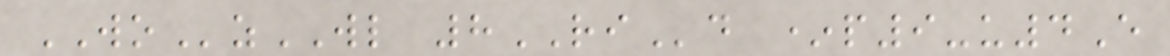WOzWL 8RId *p9-u4E
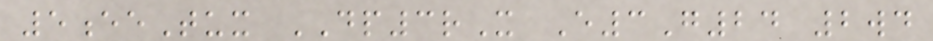5eeTux DP3rX E3G24 2wd
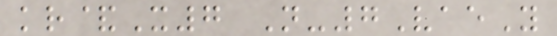kr&X7 N-7VaeY
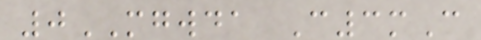0MGWDA C3mC
